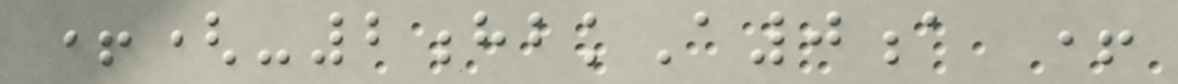+(-2hbkA0a +
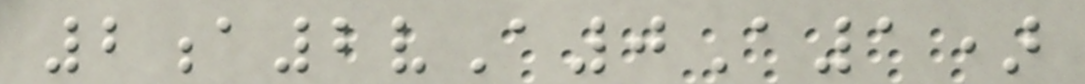2a2vA0A1)
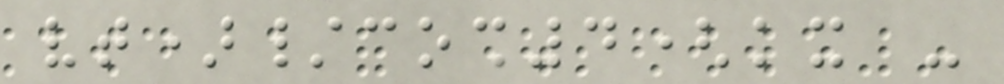vt)/cosh4(kx -
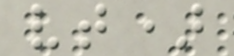vt)
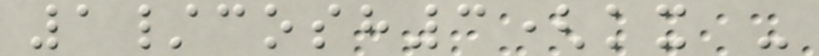1/cosh3(kx -
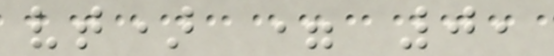vt) = 0,
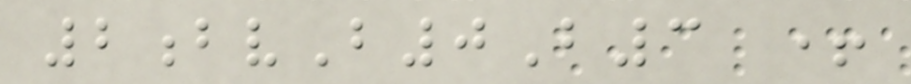2bvB0B3 +
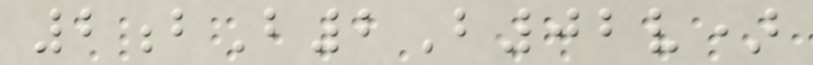2bB2B02v)
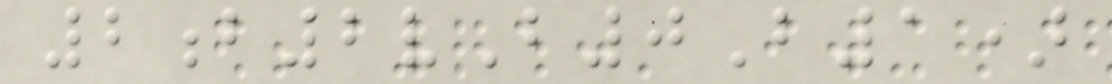2b2vB0B1)
